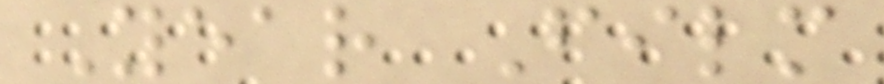Year Film
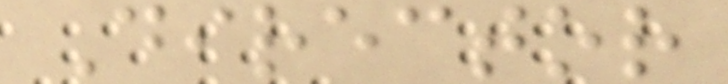Director
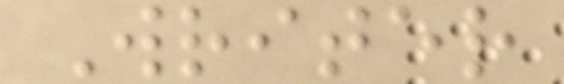Writer
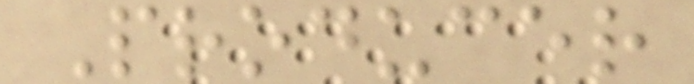Producer
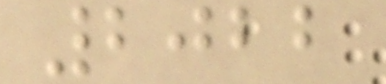2022
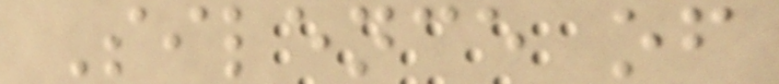Silence of
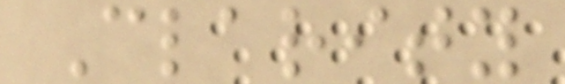Clarity
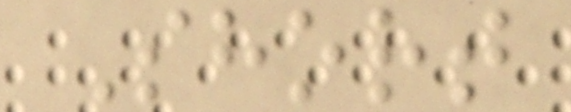Short
